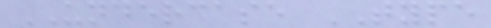UNDERCASE TYPE
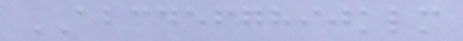ABCDEFGHIJKLM
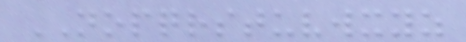NOPQRSTUVWXYZ
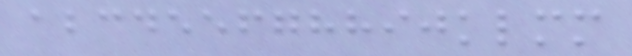abcdeefghhijklmm
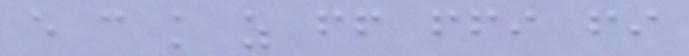e c k z ff ffi fi
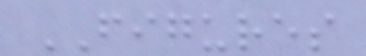FIGURES
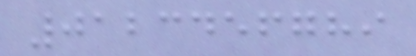0123456789
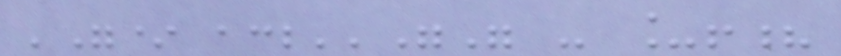'"* ,:;''"" - _!?
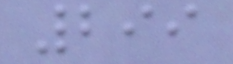299
